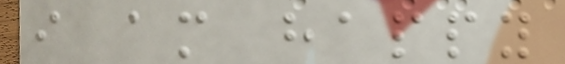i am happy
